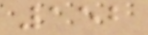152
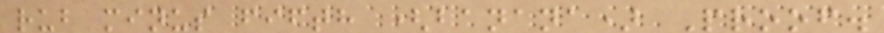rub minus fifth (banana) Proof.
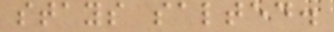stays salted.
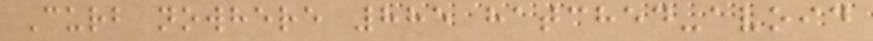Curb nowhere 885 hatched-avoid
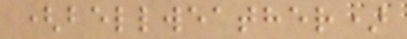(bellweather)
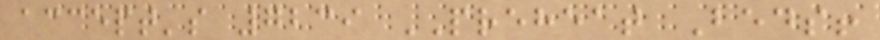accept's 7239 PREHEAT Beds!
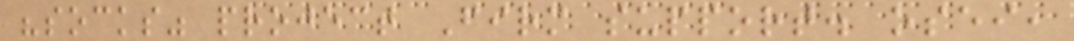"socks" project Firm support. osei,
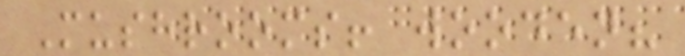Mushrooms! wooden?
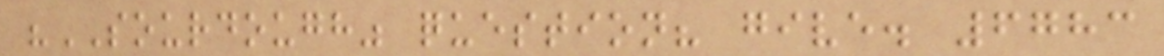"SOURDOUGH" question? give. 6783
